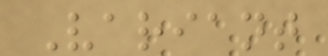Variant
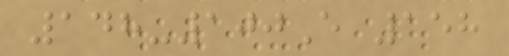148-100E 158
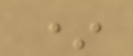*
